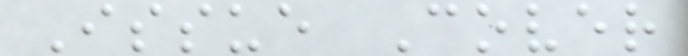Issue Cover
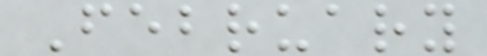February
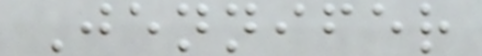Jennifer
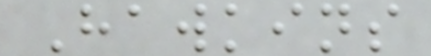Hawkins
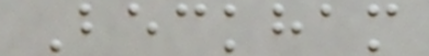Beckham
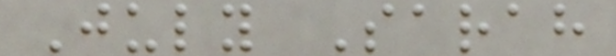July Sarah
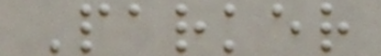Parker
